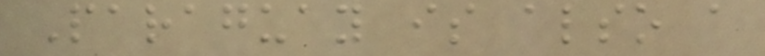Paraguay is also a
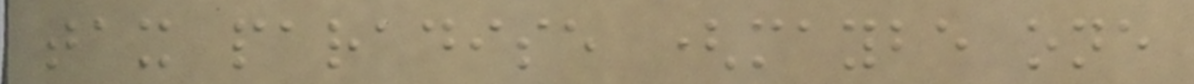tax paradise (maybe one
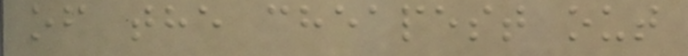of the cheapest out
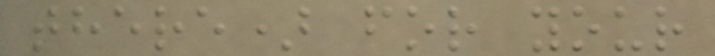there) for your
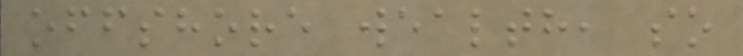offshore wealth, so
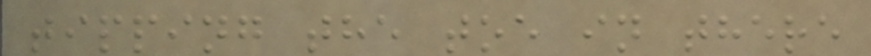tipping the toe in there
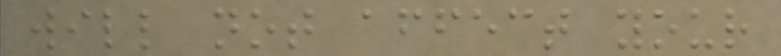will not affect your
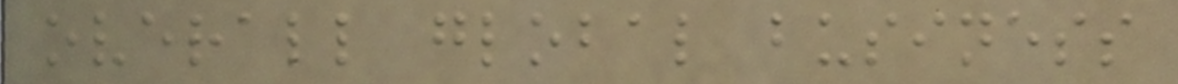overall global business
